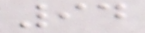94
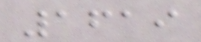1619
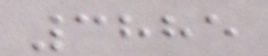3885
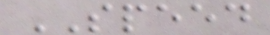SPEED
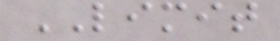LIMIT
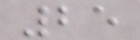25
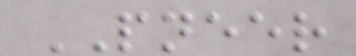PNEER
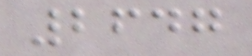2647
